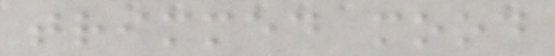trimmed mood
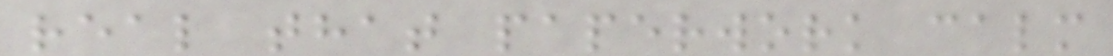real that paperwork calm
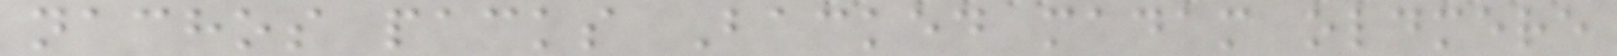nachos packs Backed madam oldmere
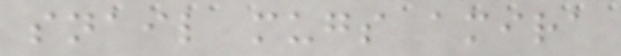snail mugs amira
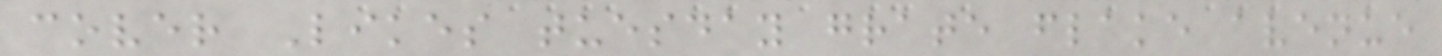cover Likes tuesday grate flake avenue
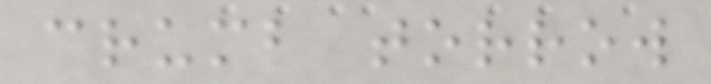crumb torrow
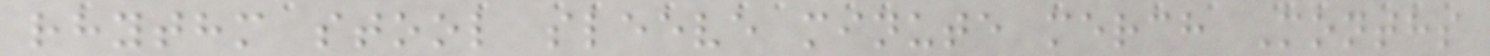rhythm stool sleeve minute merch Months
